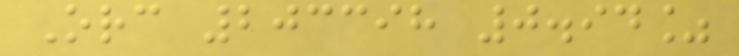Orc 203398 0.94%
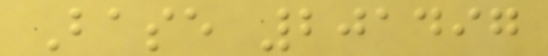Base 201497
